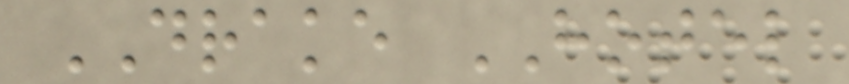DRAKE HOTEL
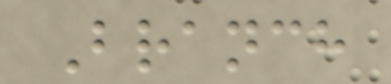Branch
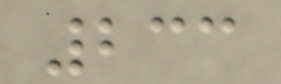233
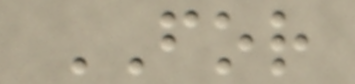FOR
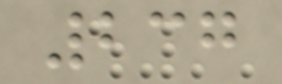237
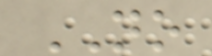NO
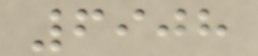6908
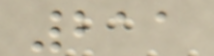211
